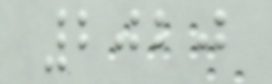2020
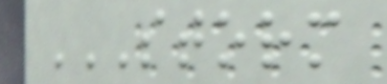STORM
